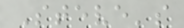Steve's
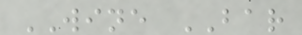WINE BAR
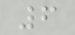6
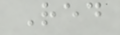Red
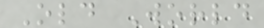Old World
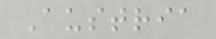Austria
